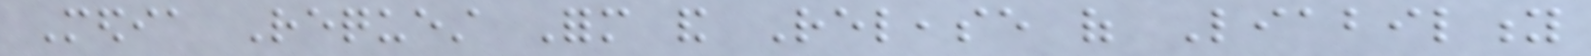Media Request Form and Release of Liability
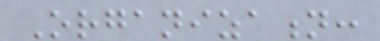Organization:
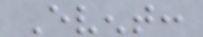Event:
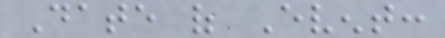Date of Event:
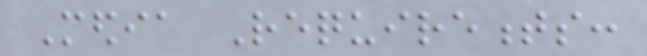Media Requirements:
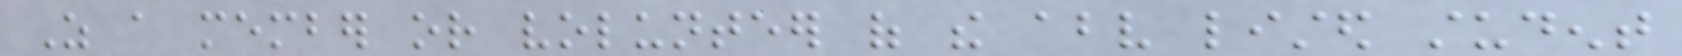As a member or volunteer of the above listed student
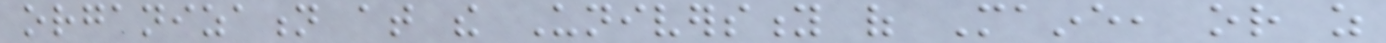organization at the University of Maine, or as
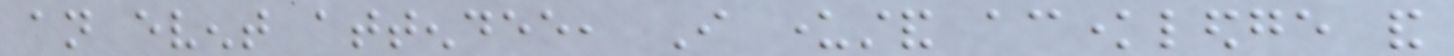an event attendee, I understand acknowledge and
